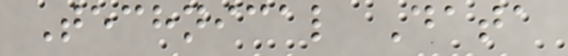Technical Data
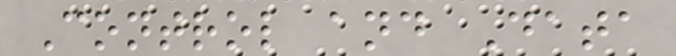Control and Data
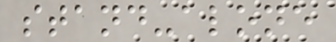stand-alone
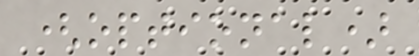(optional)
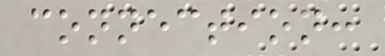connection:
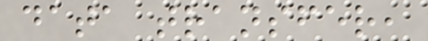data transfer,
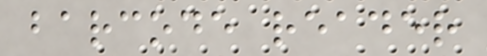barcode reader
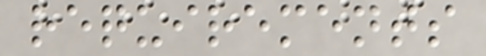requirements
